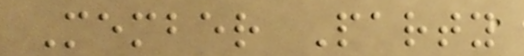Member Party
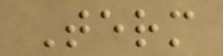Term
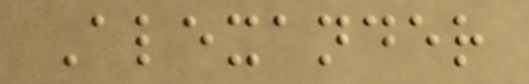Alexander
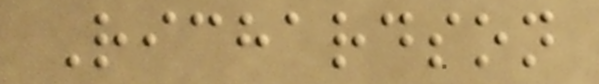Richardson
